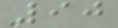90
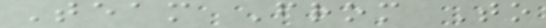Team From To
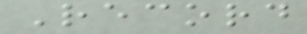Record
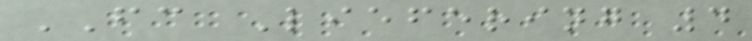FC Liefering 4
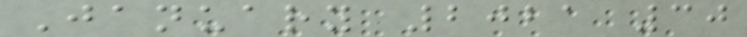January 2021 30
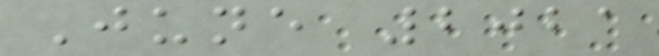June 2021
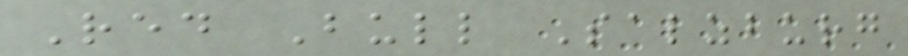Red Bull Salzburg
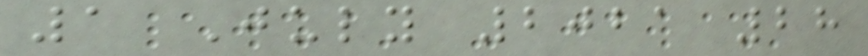1 July 2021 28
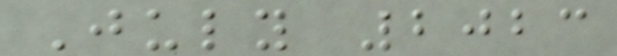July 2023
